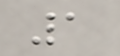1
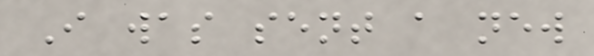I was sent a new
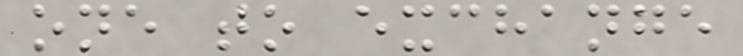one to exchange
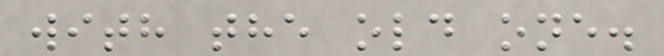with the old one.
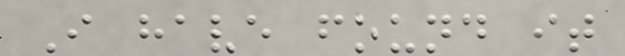I have found it
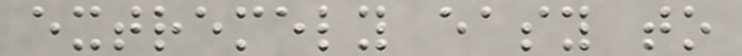extremely easy to
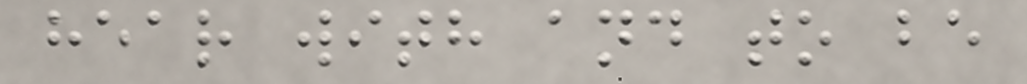hear with and to be
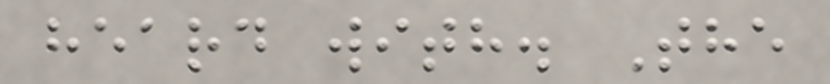heard with. The
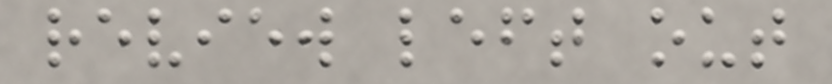review left out
